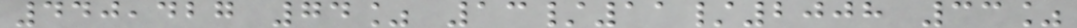440,427 74% 13/11/2008 33%
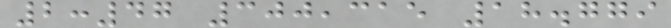2:47 300,315 18.779
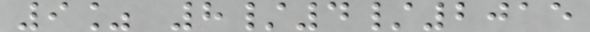9% 8/4/2015
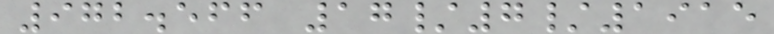972.566 17/7/1915
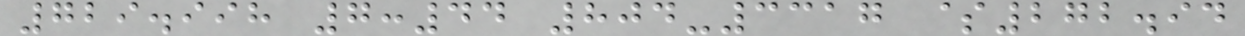729.998 7:44 804-3317 $272.94
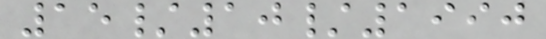15/10/1990
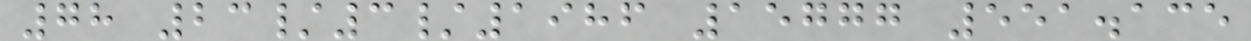78 23/3/1986 15777 551.135
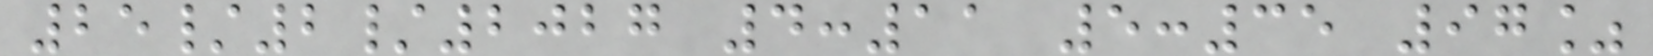25/2/2027 4:11 5:35 97%
